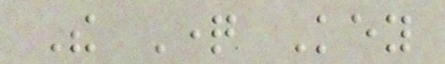The Question Key
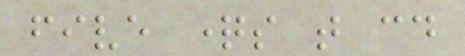five questions that could
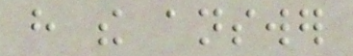have the answer
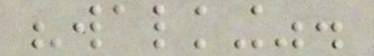"walking".
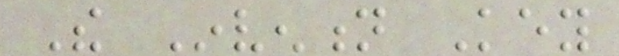The Invention Key
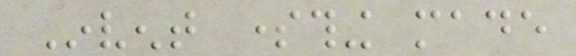Invent something made
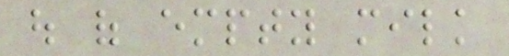out of empty milk
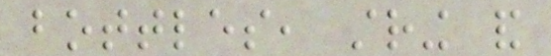bottles, string and
